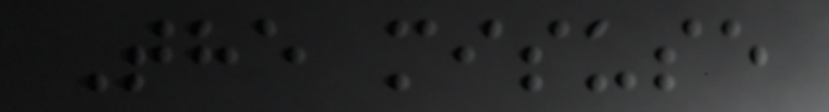The misuse
